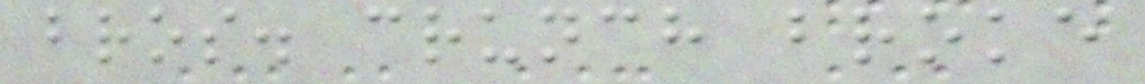bros. crunch broke
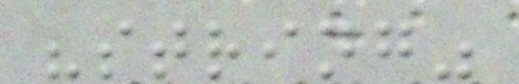"string"
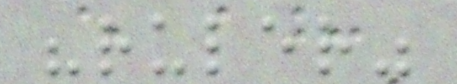"ruler"
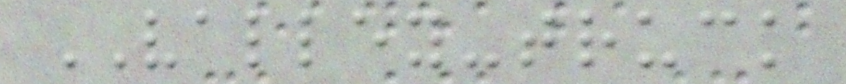VALLEY-truck
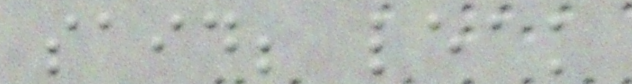said; leak
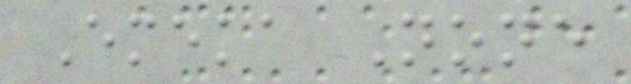Emeka None
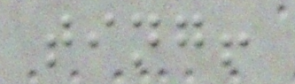ting!
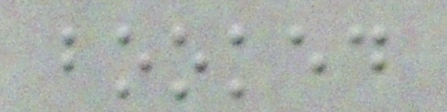booked
